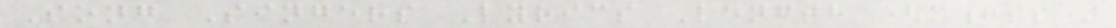Song Singers Lyrics Length (m:ss)
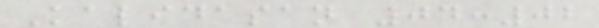Kalidasan 04:02
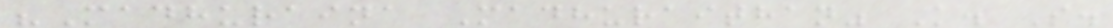"Madhuraina Madhuraithan" K. S.
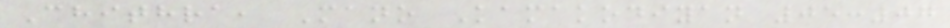Chithra, Mano Kamakodiyan 05:07
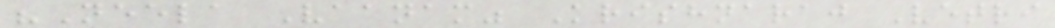"Neela Vaanam" Krishnaraj Vetri
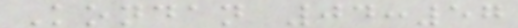Kondan 04:57
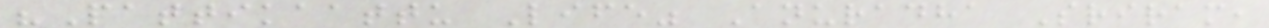"Pattikaattu Life" Anuradha Sriram,
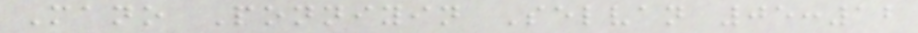Mano Ponniyin Selvan 05:12
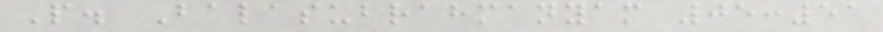P. Balasubrahmanyam 05:51
